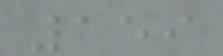159
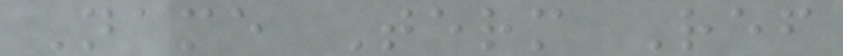Name Term Ref
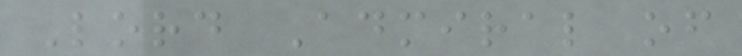Lord Admiral of
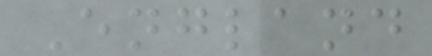England
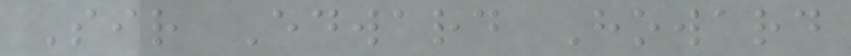Sir Edward Howard
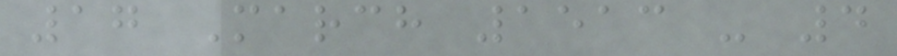17 March 1513 - 4
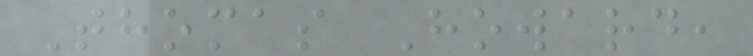Thomas Howard,
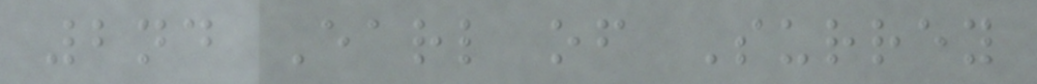2nd Earl of Surrey
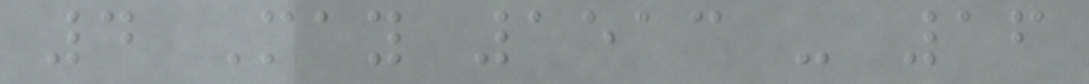4 May 1513 - 16
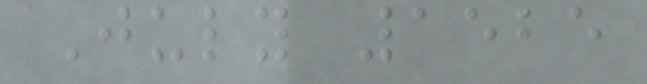July 1525
